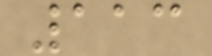113
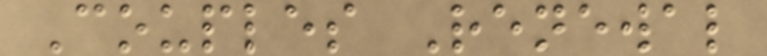Couples Renewal
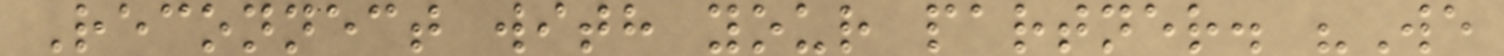Reconnect with your partner. "We
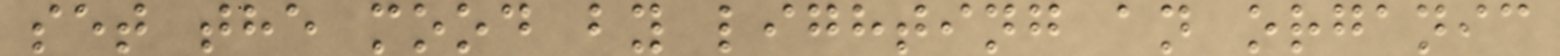set the mood by lighting an organic
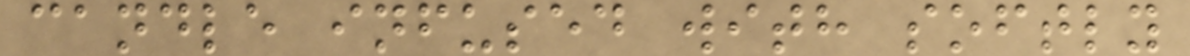candle infused with softly
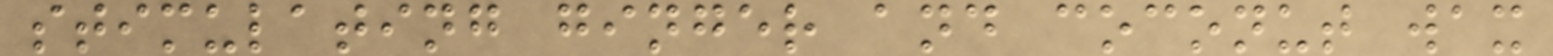stimulating ginger and coconut wax
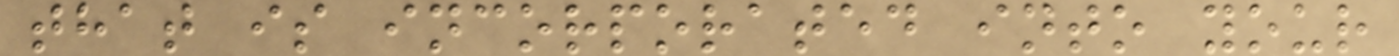that is incorporated into your
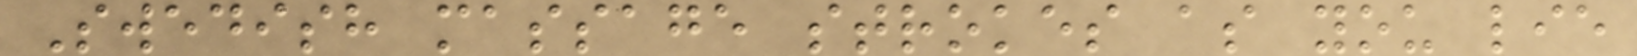Swedish massage strokes as you lie
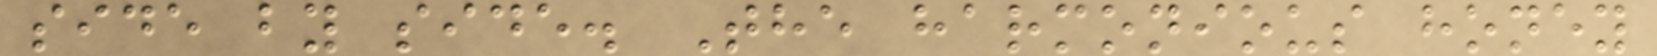side by side. The harmonious honey
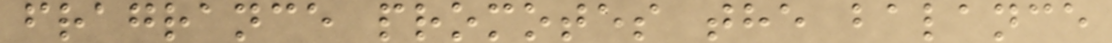fragrance promotes the balance
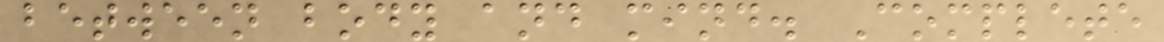between body and mind. Complete
